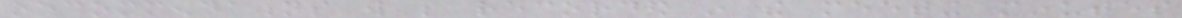recommendations will be recorded in the meeting minutes
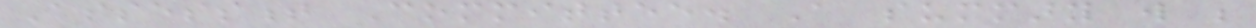Assessment Committee. A summary will be
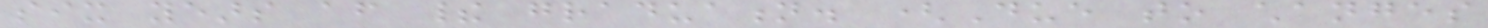six years after their graduation. (Due to changes
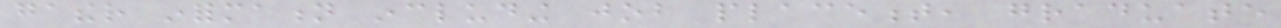gather information including job placement, graduate
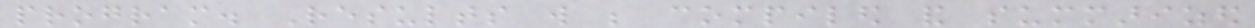program. Results will be compiled and summarized
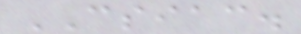CSIAC.
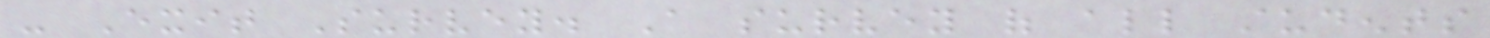- Exit Survey. A survey of all students
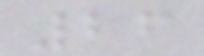26
